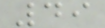49
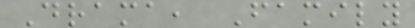Drama, Family
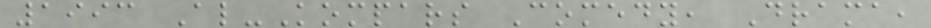1993 Al-Kompars Comedy, Drama,
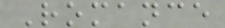Romance
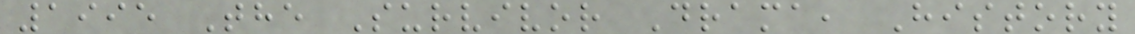1995 The Survivor Drama, History
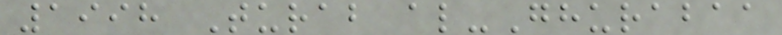1998 Turab al-Ghurabaa
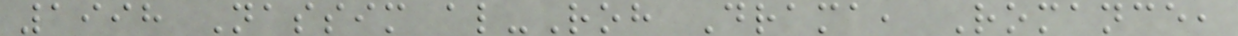1998 Nassim al-Roh Drama, Romance,
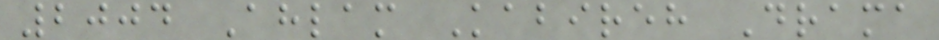2004 Ahlam Kabireh Drama
